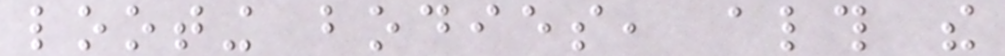looting bodies, although the
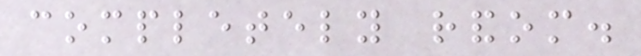completely random.
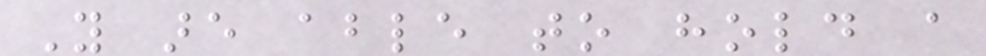You are able to hold a
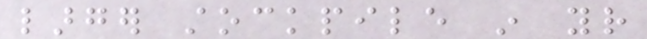larger stockpile in your
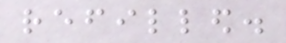refilled.
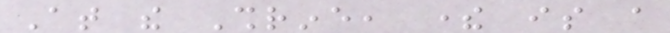At the Shrine, there is a
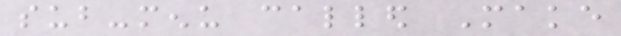sub-menu called Make
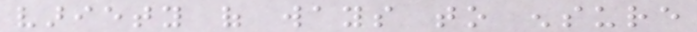variety of ways to ensure
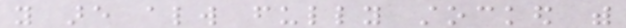you are always fully stocked with
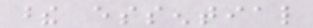these essential
